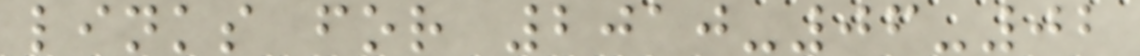links for 2010-06-02
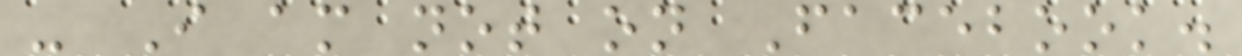- I am not on Facebook.
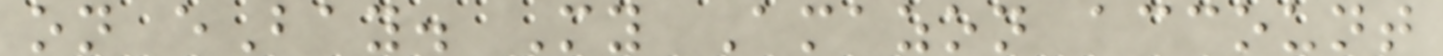on eBay. My Amazon account
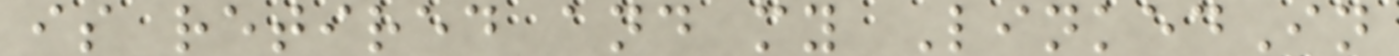is retired and my LinkedIn
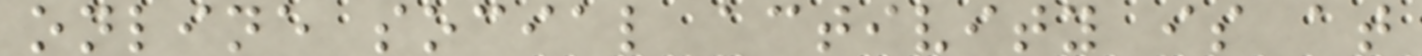online social activity is at
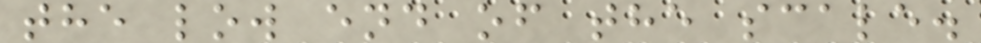the low end of the scale.
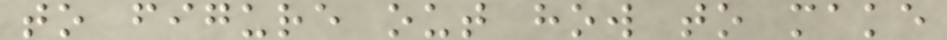to figure out how to make
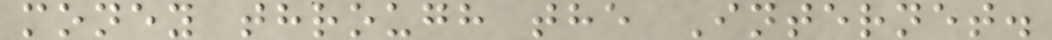money through the Internet.
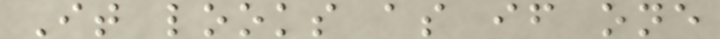It looks as if one
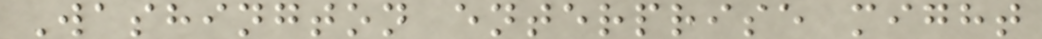Washington enterprise might
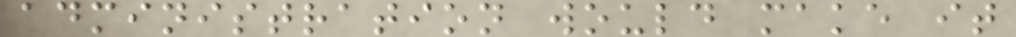administration would make it
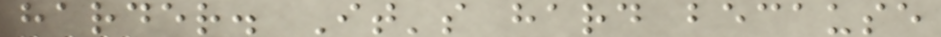harder. It's hard because
